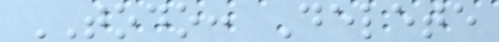TODO: Delete
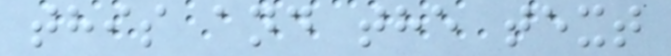this and the text
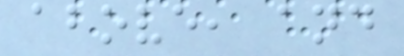above, and
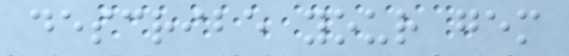describe your gem
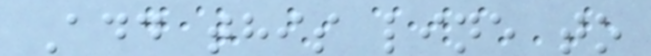Add this line to
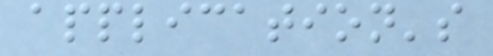application's
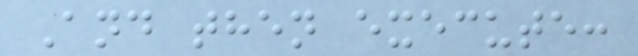And then execute:
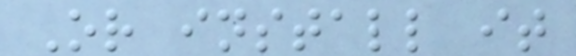Or install it
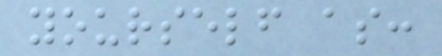yourself as:
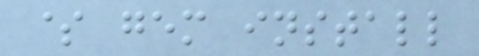$ gem install
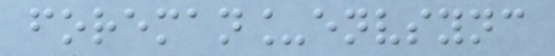foreman_envsync
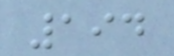194
